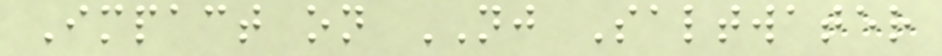Impact on NJ Saltwater
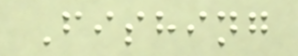Fishing
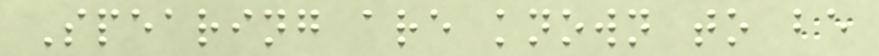Spearing are known to be
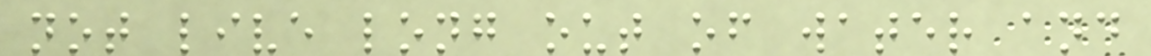not live long out of water and
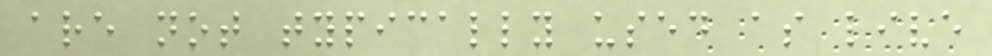are not typically used as live
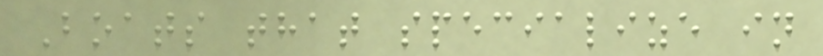Boats that specialize in
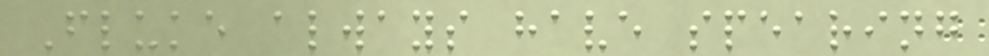Fluke always have spearing
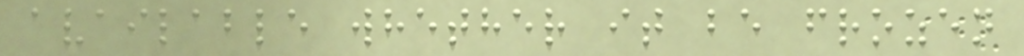available whether it be frozen
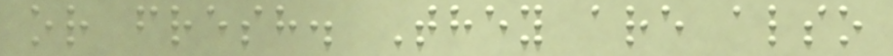or fresh. They are also
